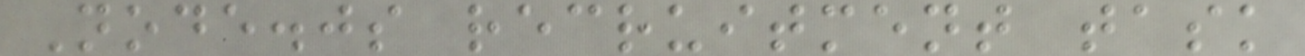Node.js recruitment task
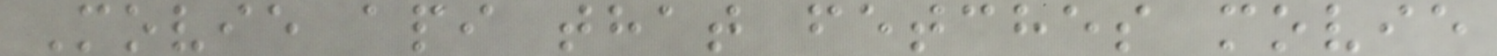Movie api that fetches movie
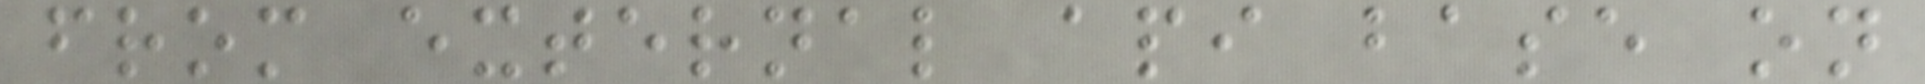from external api base on
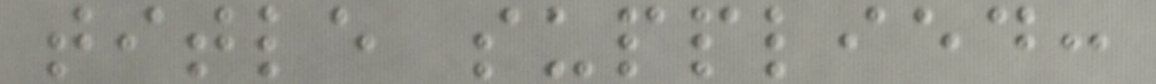title supplied:
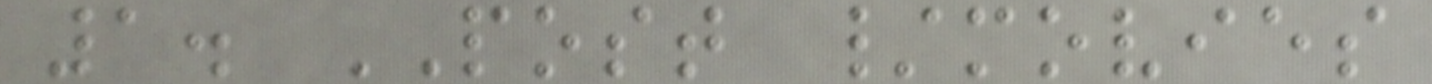1. POST /movies
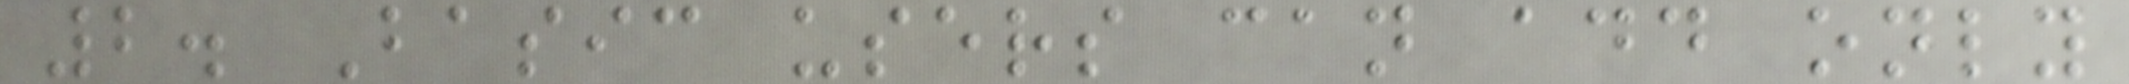2. Basic users can add only
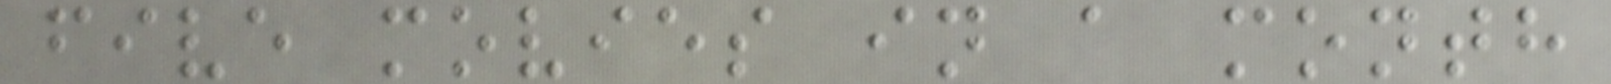five movies in a month
